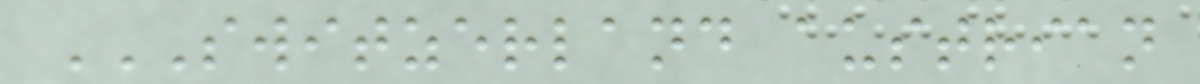SWITZERLAND AUSTRIAN
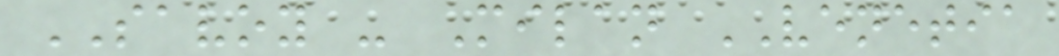SAVOY - Milan VENETIA
